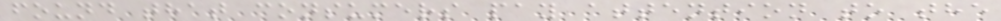found that consumers pay attention to the
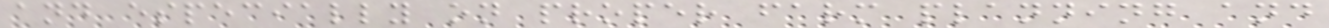and especially on proper farm planning and
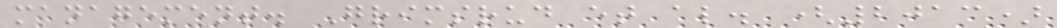management. Grimsrud et al. (2013)
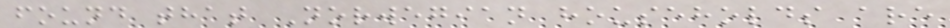found that Norwegian households are
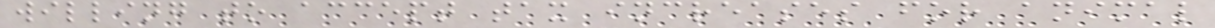willing to accept tax increases for animal
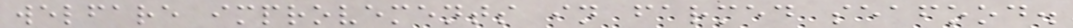welfare improvements in farmed seafood.
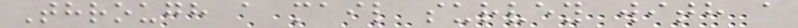Through a mail survey with a
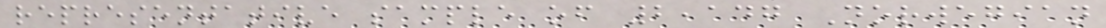representative sample of 2,147 Norwegian
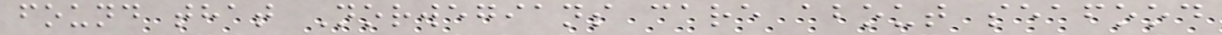found that Norwegians care about seafood
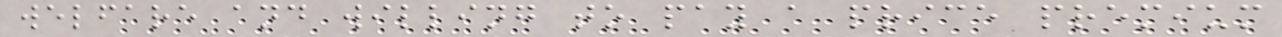welfare and willing to pay a price premium
